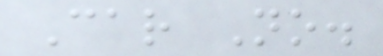Car No.
